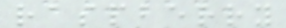raspberry
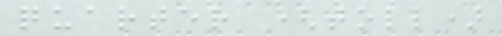quarter (toll)
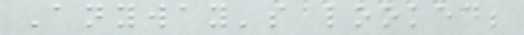Anyway's looked;
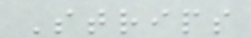Strips
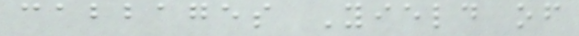cabbages Yield of
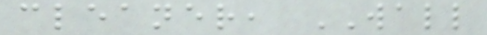cleaner, WALL
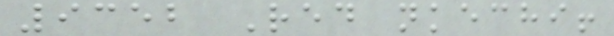9352 Red nkechi!
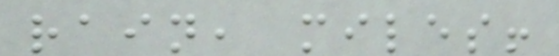rain, miles!
